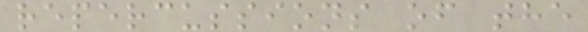repercussions of the
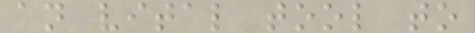an vital tool to
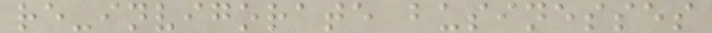re-invigorate businesses
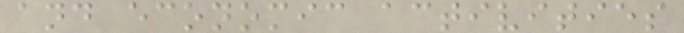and economic activities
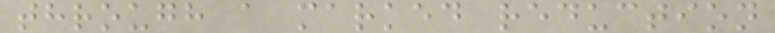through a marked reduction
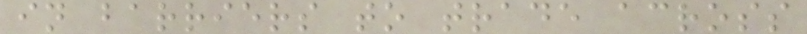in barriers to trade across
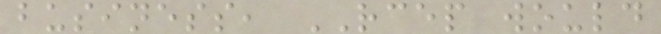business, RCEP would
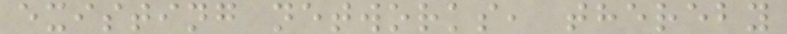existing networks, thereby
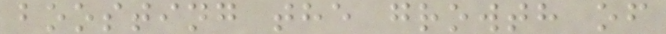boosting the growth of
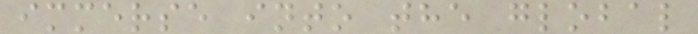immerse into the global
